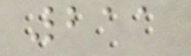211
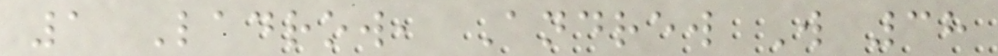1 Ladrow, Andrew W 38
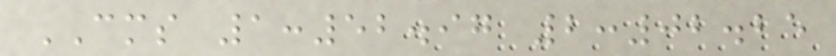CMS 1:52.97 2:02.25
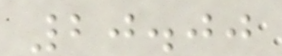20.00
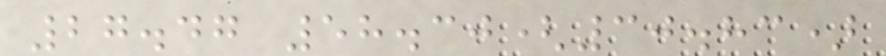27.47 58.30(30.83)
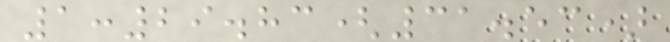1:29.83(31.53)
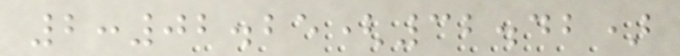2:02.25(32.42)
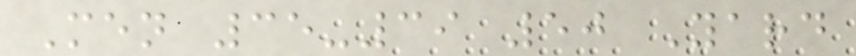Men 35-39 50 Yard
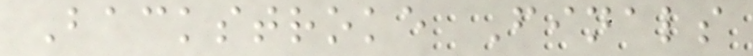Backstroke Finals
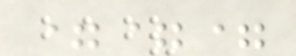===
